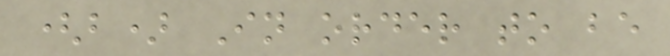(b) In order to be
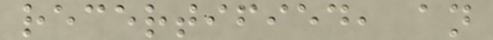recertified, an
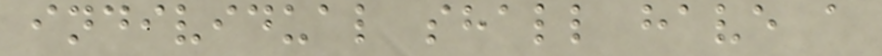individual shall have a
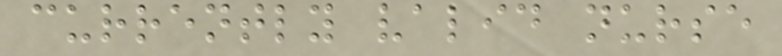currently valid nurse
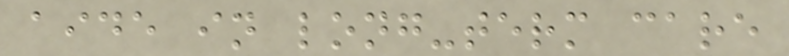aide in long-term care
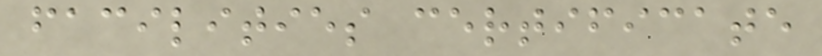facilities certificate
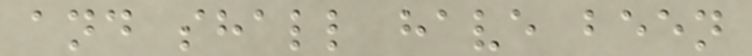and shall have been
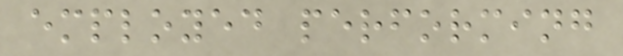employed performing
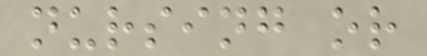nursing or
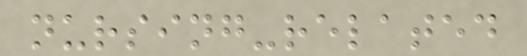nursing-related
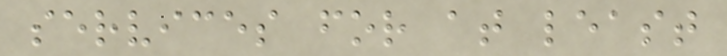services for at least
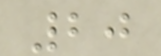20
